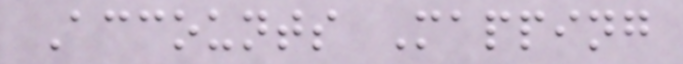Accounts Mapping
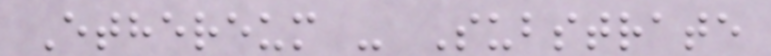Ethereum - Substrate
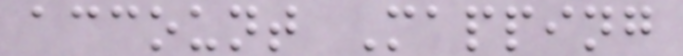account Mapping
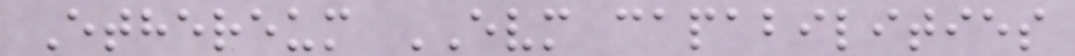Ethereum EVM capabilities
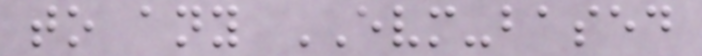to any EVM-based
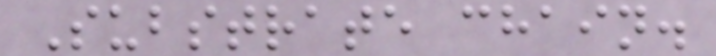Substrate chain.
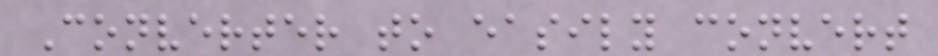Converter to easily convert
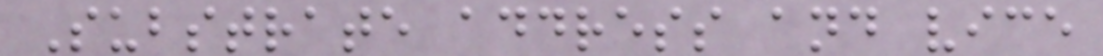Substrate address and vice
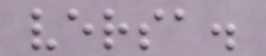versa.
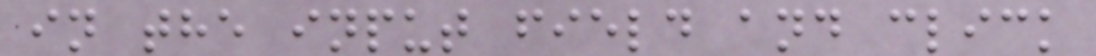in the input field and click
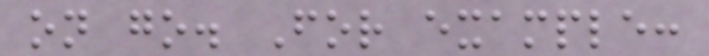on go. For example:
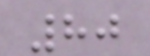80
